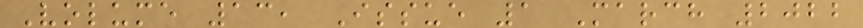Volume 13, Issue 1 March 2022
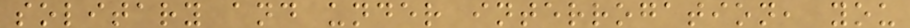solitary and under interrogation, you
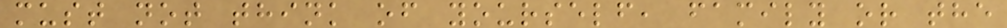must not think of yourself, family or the
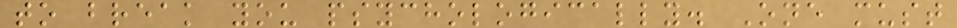to break you psychologically. One must
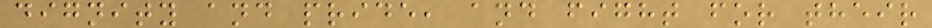dignity and pride, and fight for their
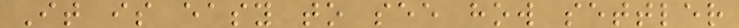It is easy to see how settler
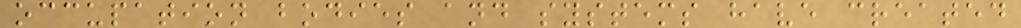occupation bodies and systems have created
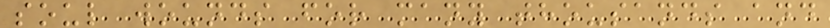soul wounds for many thousands and
